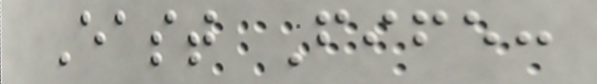East Fife:
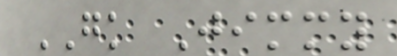GK Jimmy
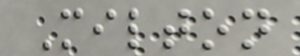Milton
